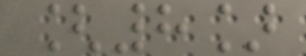[8]
